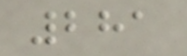281
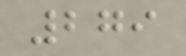279
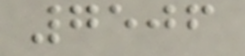7506
